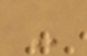-
